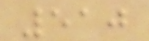510
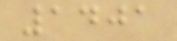1401
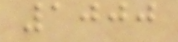1000
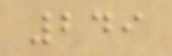249
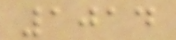1014
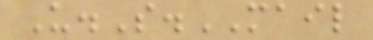U.S.MAIL
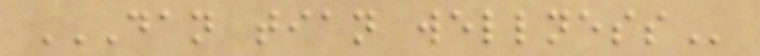DAN TIAN WELLNESS
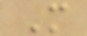M
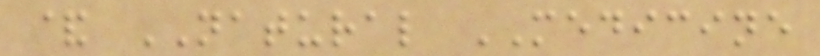& NATURAL MEDICINE
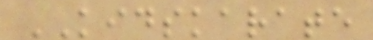KIDSKARATE
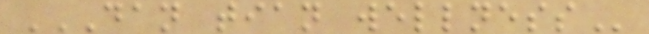DAN TIAN WELLNESS
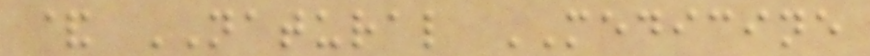& NATURAL MEDICINE
